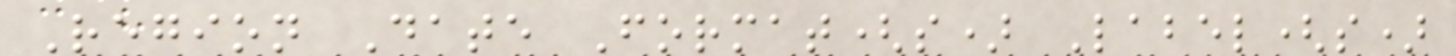Region Date Format(s) Label(s)
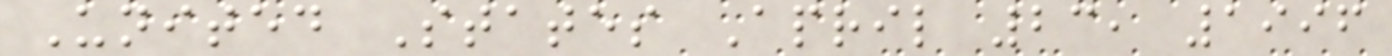United States April 23, 1996
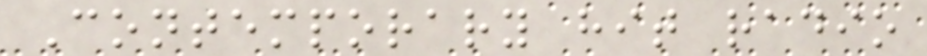Contemporary hit radio
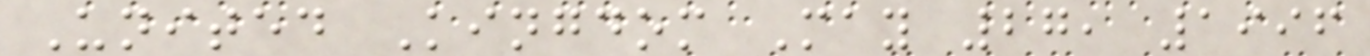United Kingdom May 27, 1996
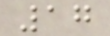17
